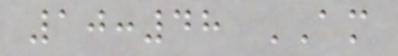10:48 AM
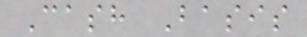Cash Basis
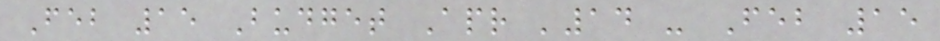Feb 15 Budget Apr '14 - Feb 15
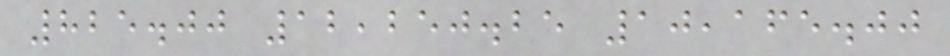825.00 12,250.25 10,165.00
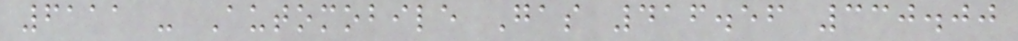6111 - Automobile Gas 416.56 330.00
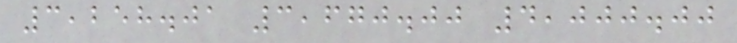3,258.01 3,670.00 4,000.00
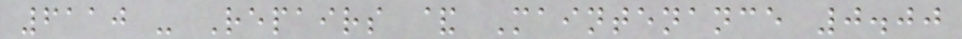6110 - Repairs & Maintenance 0.00
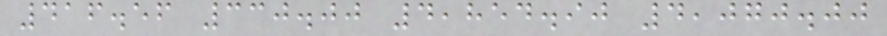416.56 330.00 4,854.90 4,070.00
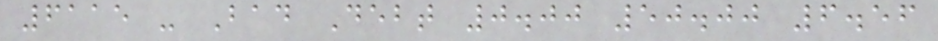6115 - Bad Debt 0.00 50.00 6.56
